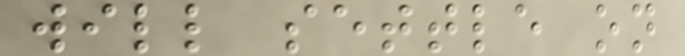will settle on
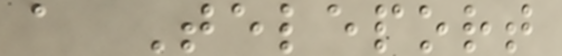a Teleport
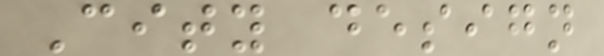City design
